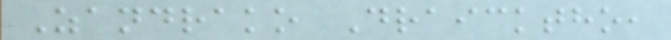Zandrako Draicktho,
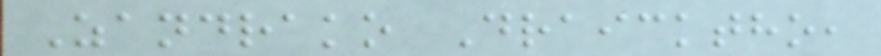Zandrako Draicktho,
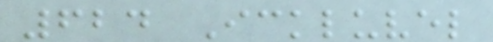624 Ickluvel
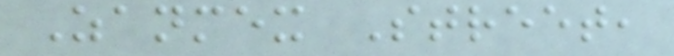Zanmex Street,
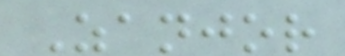Zanjor
